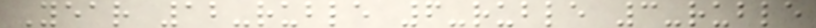Year 12-ruble 6-ruble 3-ruble
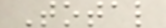Total
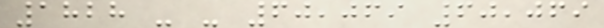1828 - - 60,069 60,069
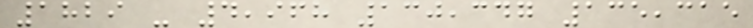1829 - 4,968 130,347 135,315
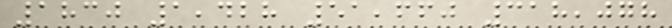1830 1,428 51,660 318,078
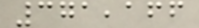371,166
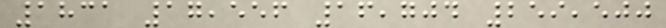1831 17,556 16,704 259,500
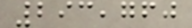293,760
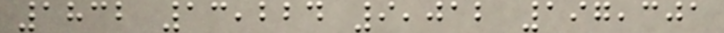1832 13,224 9,012 197,301
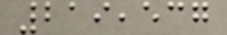219,537
